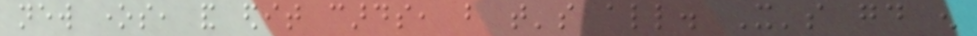new ones, and edit cards, but that's all. It's good enough
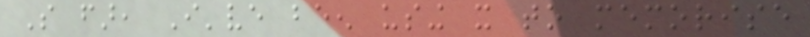So far, I've been using it to memorise
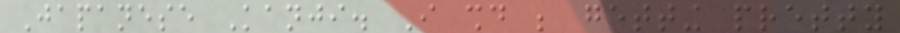Japanese Kanji. I should be getting pretty
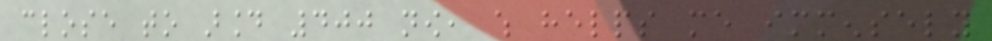close to around 400 now, which helps me immensely
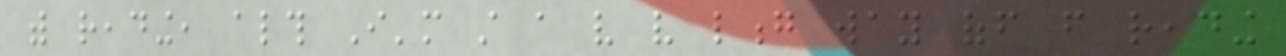with reading, although I'm still a very very long way off from reading
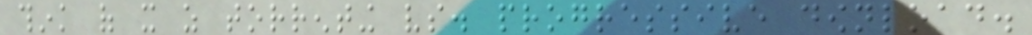think of it as torrenting vs. progressive download.
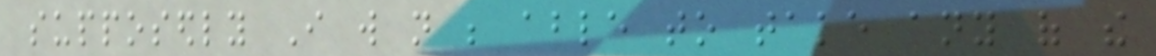supposedly I will not be able to take any of the
